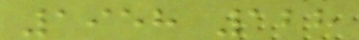1958 128
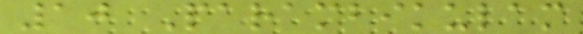10 Parambikulam
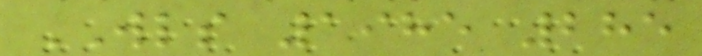WLS 1985 285
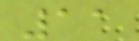11
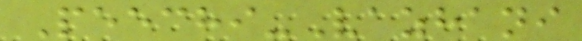Peechi-Vazhani
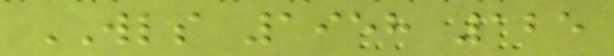WLS 1958 125
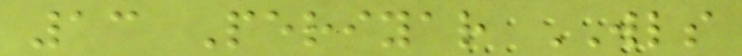13 Periyar WLS
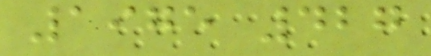1975 427
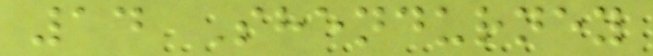14 Shendurney
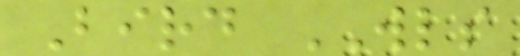Bird WLS
